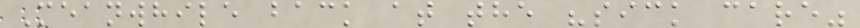Meanwhile back at the "sick care"
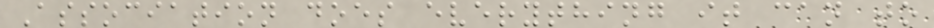Association does everything it can to
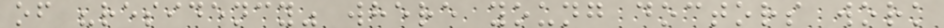of "residency" where young doctors work
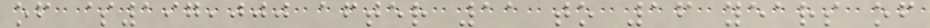of $197,000 after 11 to 16 years of
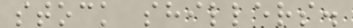stock shillers.
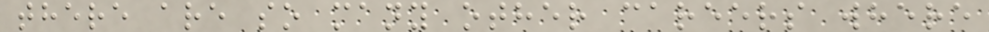there are so many other careers where
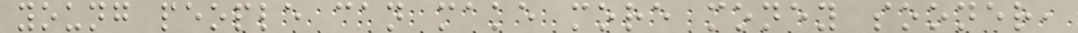young people can make more money sooner,
